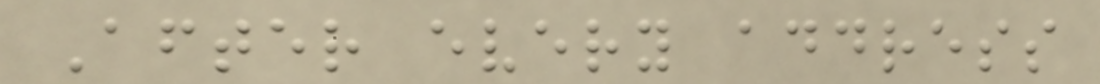After every address
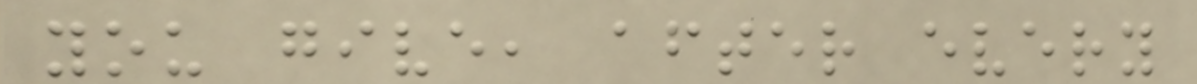you give, after every
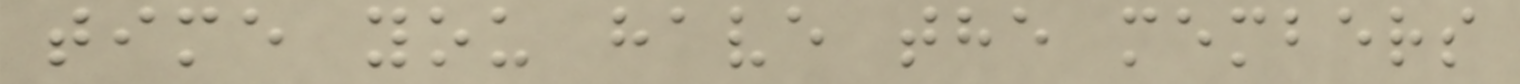time you have the members
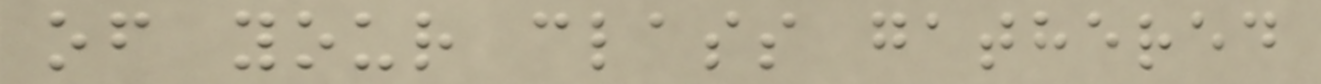of your class gathered
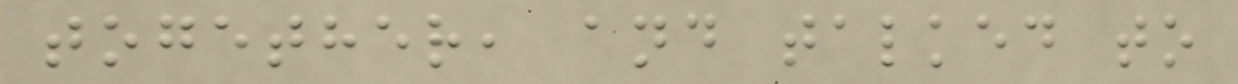together, and talked to
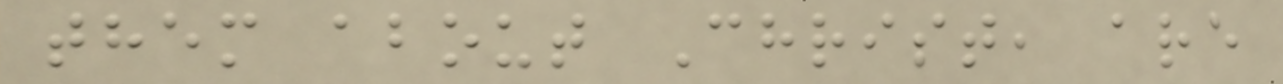them about Christ, are
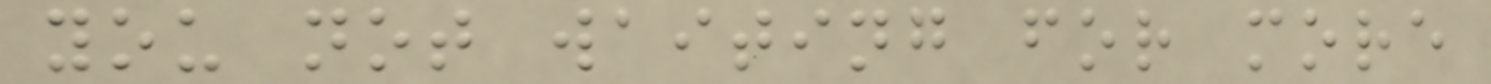you not waiting for more
